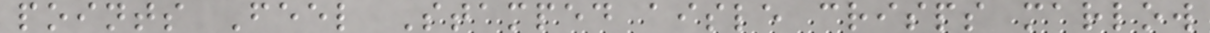points Feel Stamped aisle crisps marlow
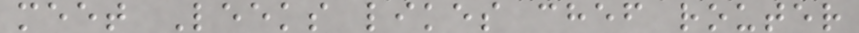meet Leeks likes chef router
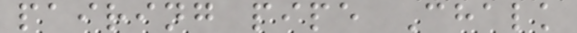pairing pipe Chalk
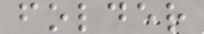folder
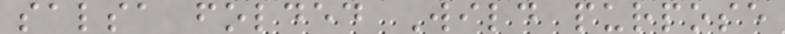salsa folded Wild purpose
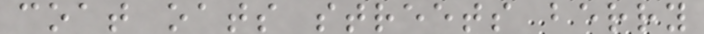coat oats streets berry
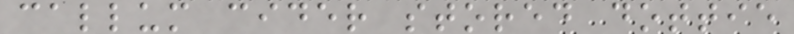callum cider stored dottie
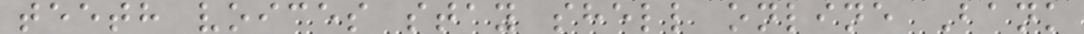teeth voices stay shell online Bank
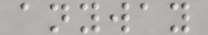anyway
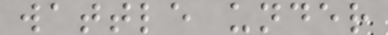wattle under
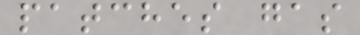patches gas
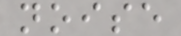noise
